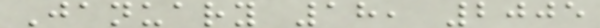January 18, 2005
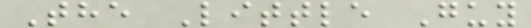The Little Guy
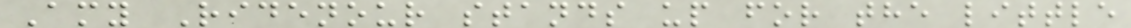Amy Ridenour stands up for the little
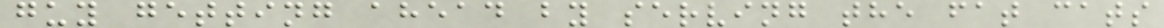guy getting ahead by serving the fat cats
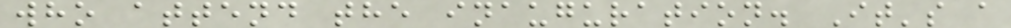who attend the inauguration. It's a
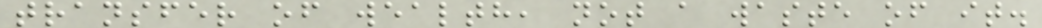transfer of wealth, not a waste of it.
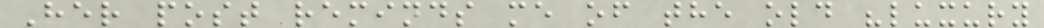Her post reminds me of the old "luxury
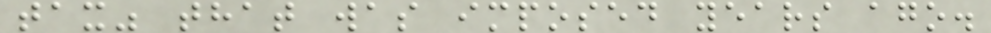tax" that was imposed years ago.
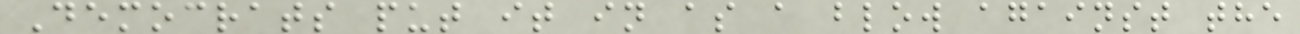Democrats put it in as a blow against the
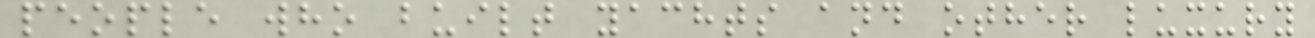people who built yachts and other luxury
